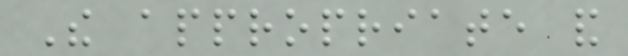The appropriate and
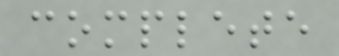complete
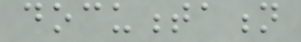documentation
